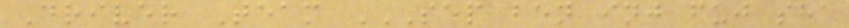Driver Team SEP BEN INJ FUJ SHA
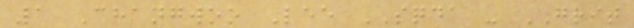1 Changwoo Lee SQDA - GRIT
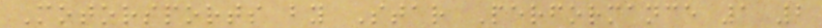Motorsports by Star Performance 1 2
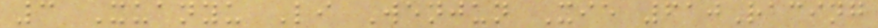3 Xuanyu Li Wenjun Xie 610Racing
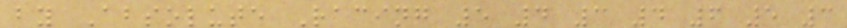by Absolute Racing 5 4 3 4 6 5 3
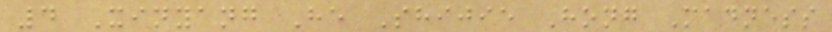4 Xinyang He Shijie Hong Madness
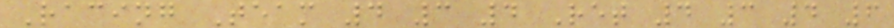Racing Team 4 3 4 Ret 4 3 4 6
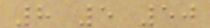8 5 50
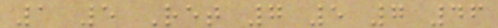1 5 Ret 7 5 7 46
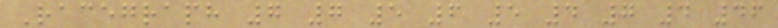Racegraph 7 7 5 6 5 4 7 4 46
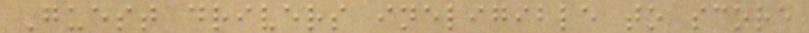Guest drivers ineligible to score
